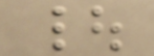|
